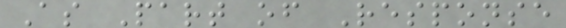As Part of Response
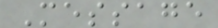Message
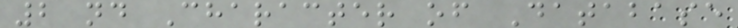2 nd Character of Database
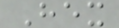Hex
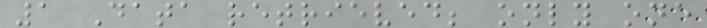1 Data retrieved; only one
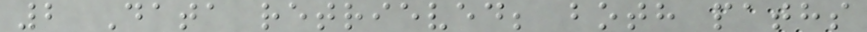2 Data retrieved; both paths
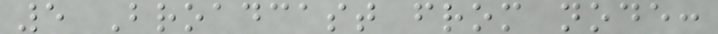5 Broadcast from node:
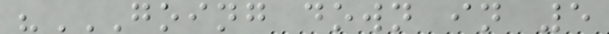"GOING DOWN IN 5
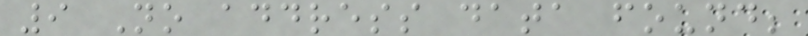9 No address data found;
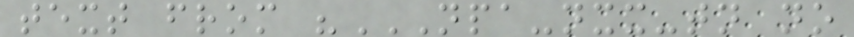text from "NPA-NXX-TN NO
